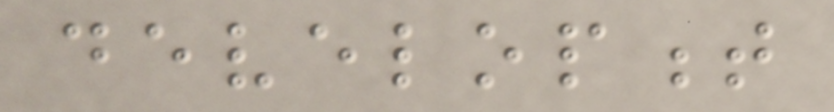development
